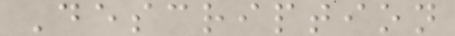Description
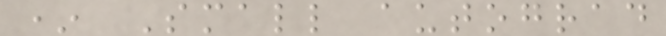* Small autograd
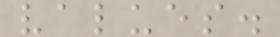values.
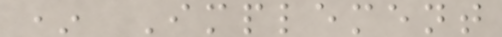* Implement
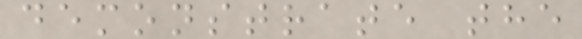demonstrate the
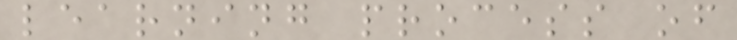learning process of
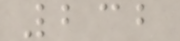232
